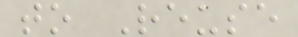to Reuse
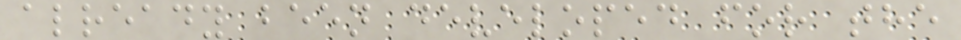already been developed for the
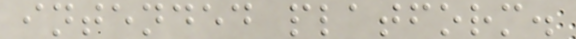intended platform.
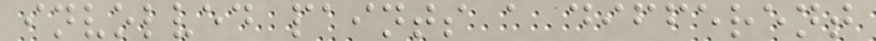involved paints a different
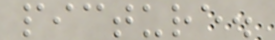picture.
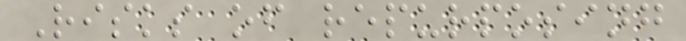Risks of repurposing
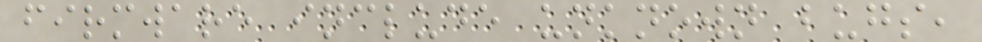firmware include unknown bugs,
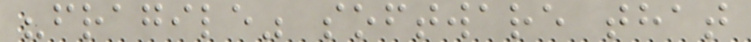"fragile" software that
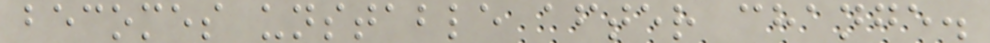becomes unstable after change.
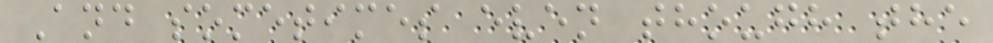And sometimes even though the
